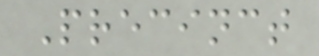Precinct
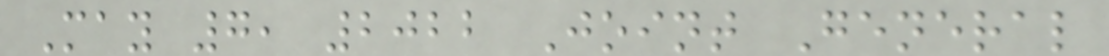May 7, 2022 Joint General
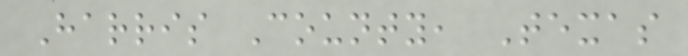Harris County, Texas
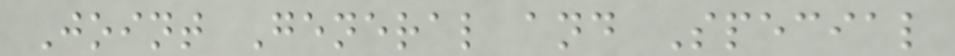Joint General and Special
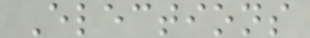Elections
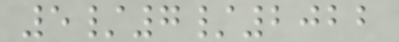5/7/2022
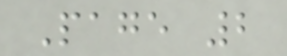Page 2
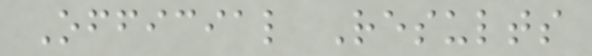Official Results
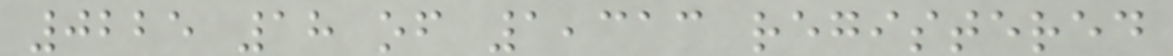0225 18 of 1,313 registered
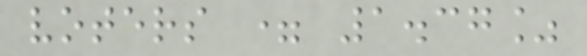voters = 1.37%
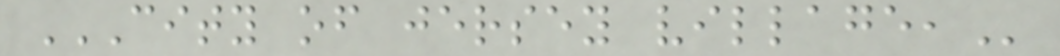CITY OF JERSEY VILLAGE,
